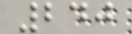240
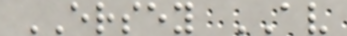ERSEY AV
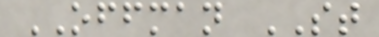OFFMAN ST
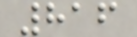816
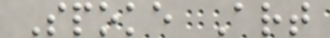Spoke Art
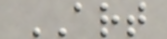ART
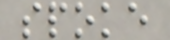spoke
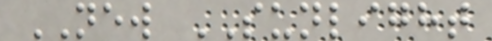NEW SUNLIGHT
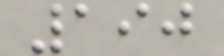190
